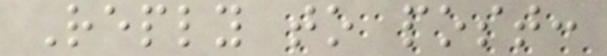Reply to post:
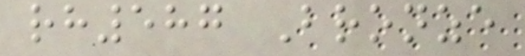rh587 Bronze
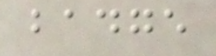badge
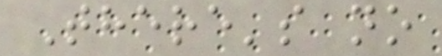There's no
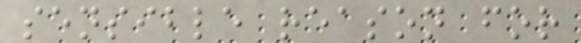sensible reason for
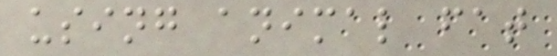using animal fat
